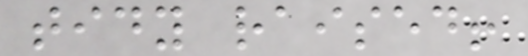tidy raised!
